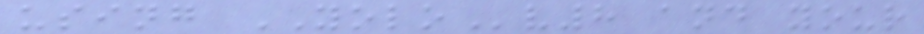using YOLOv8 and your
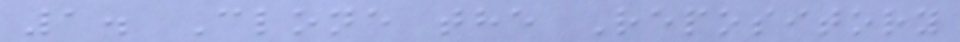1. Clone the Repository
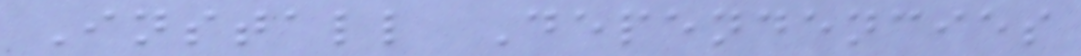Install Dependencies
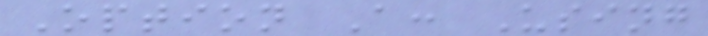Option A: Using
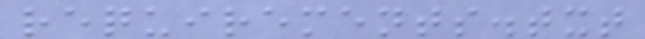requirements.txt
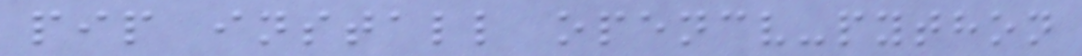pip install opencv-python
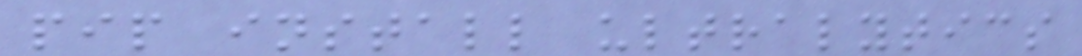pip install ultralytics
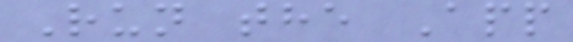Run the App
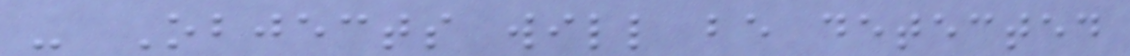- Objects will be detected
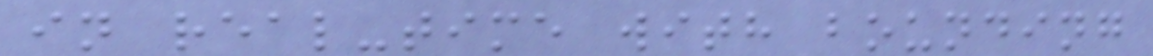in real-time with bounding
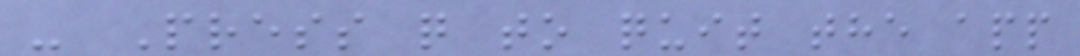- Press q to quit the app
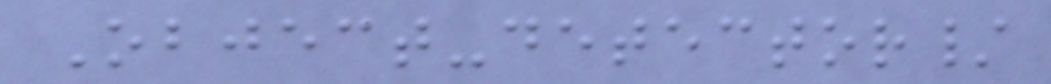Object-detector/
